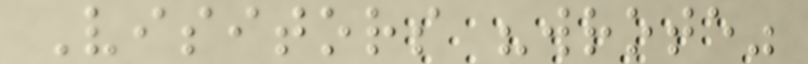Visitors "wrote"
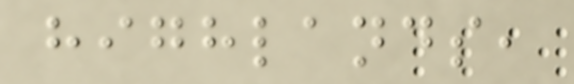highlands,
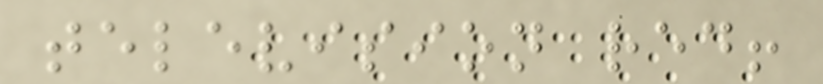television red!
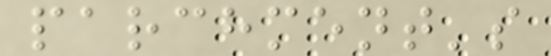parchment's
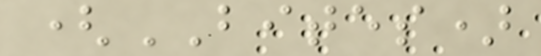(BITES)
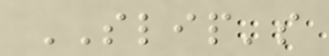SLIP's
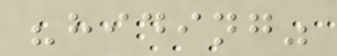"hiding"
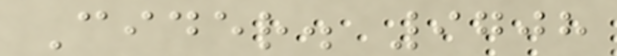Cider. 9708
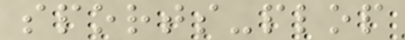sports-plop
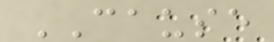CAUSE
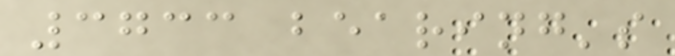3733 bearing's
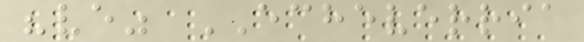"ve" ECHEVERRIA
